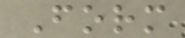Form
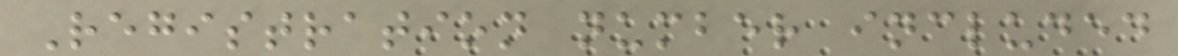Registration number included
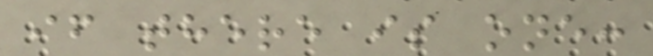if there is one:
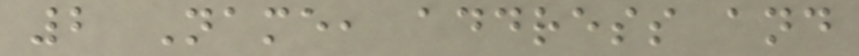2 Name, address and
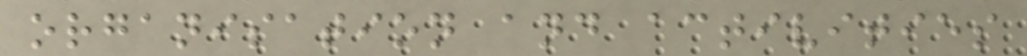organisation and activities
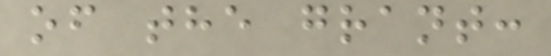of the grant:
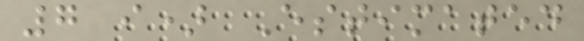7 i) Estimated
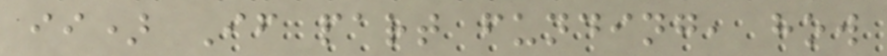ii) If part funding, how
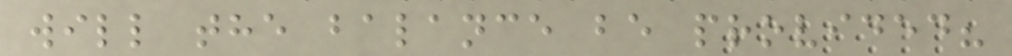will the balance be provided?
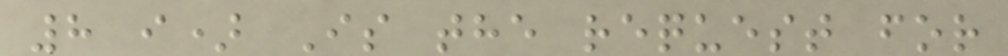8 i) Is the request for
